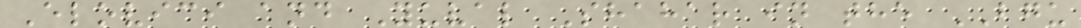Elovici and Yuval Shahar in the BGU
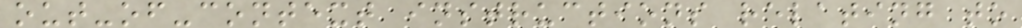out-of-context instructions relating to
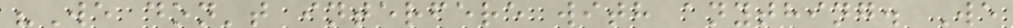"We don't interfere with anything. We
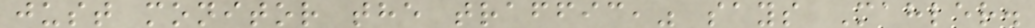just monitor the traffic," says Mahler.
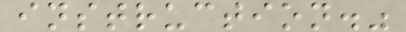instruction."
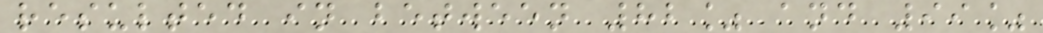resulted in between 82% and 99%
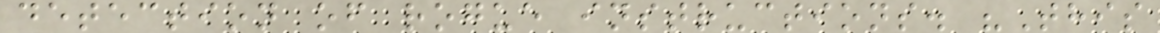detection of rogue instructions. "This
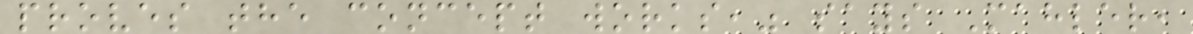proves the concept works," says Mahler,
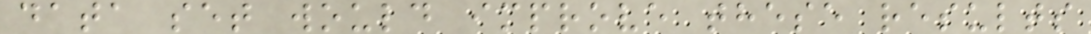data set would improve these results
